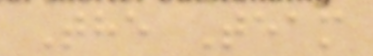The Team
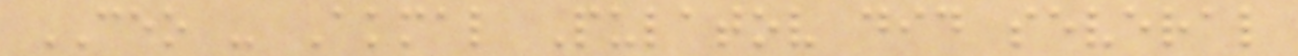CEO - Akmal Pulatov did several
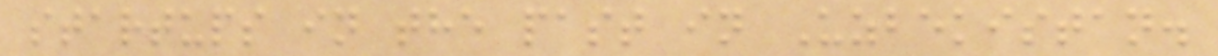startups in the past in Uzbekistan.
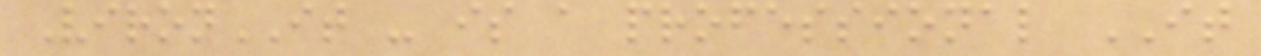VironIT - is a professional IT
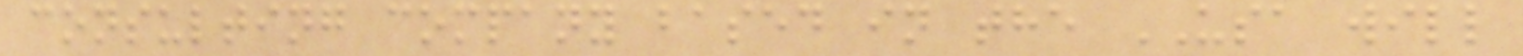consulting company based in the USA will
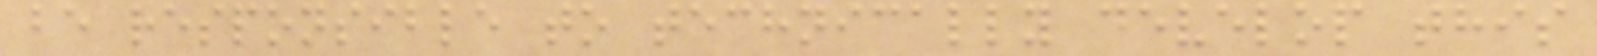be responsible to technically develop this
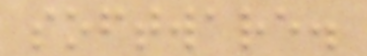software.
